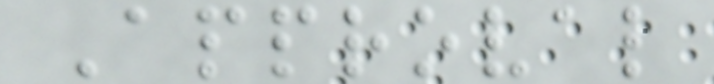Approval
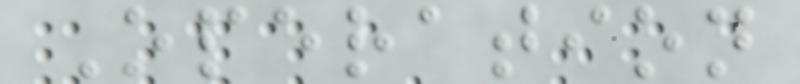Operation
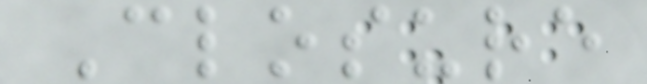Closure
